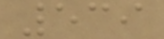539
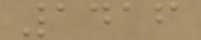1416
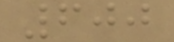600
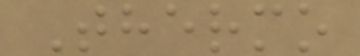Thermo
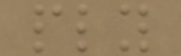ply
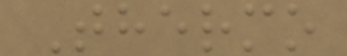Thermo
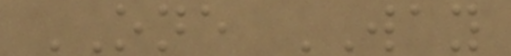ONE WAY
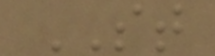ST
